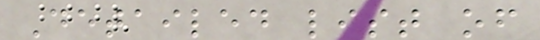Detailed list of
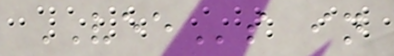VEEs in
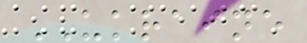UKRAINE
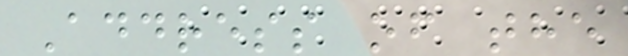Address of the
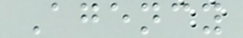Agency
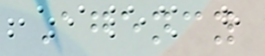Agency
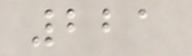221
